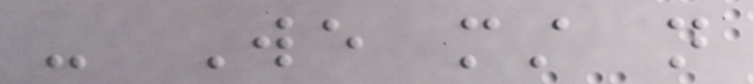- We must not
